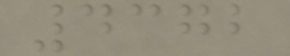4372
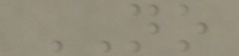NO
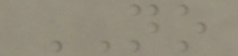NO
